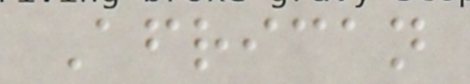African
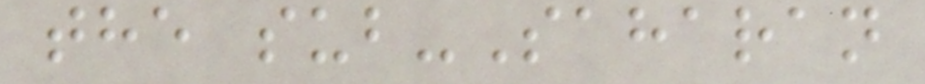the sub-Saharan
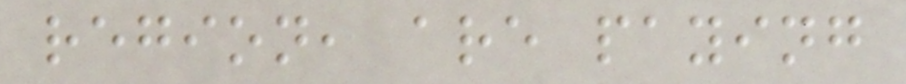region, are paying
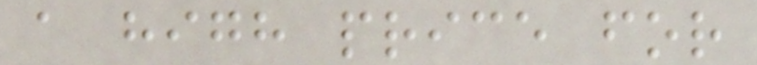a high price for
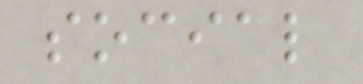social
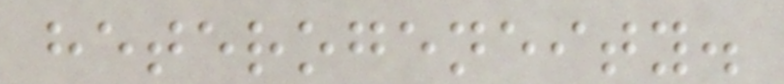heterogeneity.
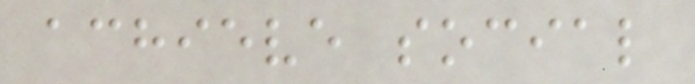achieve social
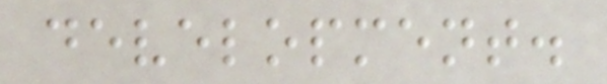development.
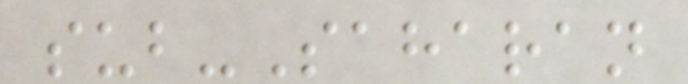sub-Saharan
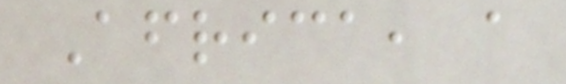Africa, a
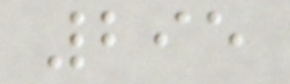295
